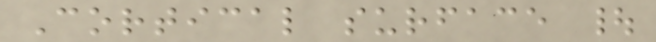Cortical surface |
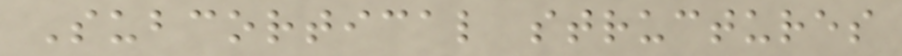Subcortical structures
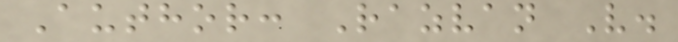Author: Razvan V.
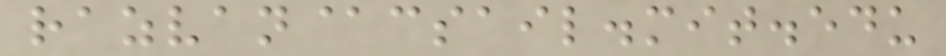razvan@csail.mit.edu
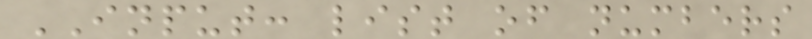INPUT: list of numbers
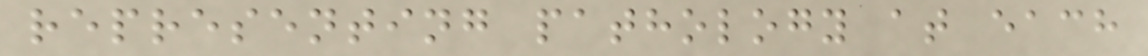representing pathology at each
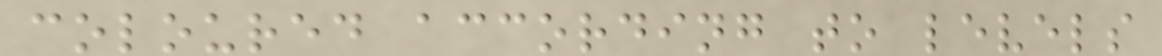coloured according to levels
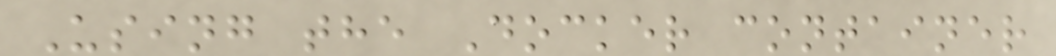Using the Docker container
